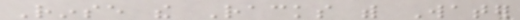Rinse the Racks with Water
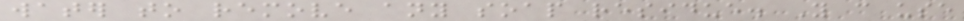water to remove any soap residue. You can use
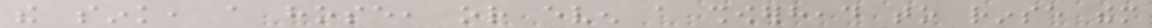the sink, a hose, or even a showerhead to rinse them
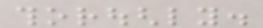thoroughly.
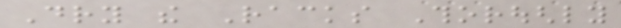Dry the Racks Thoroughly
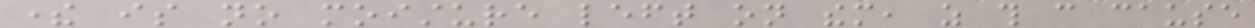there is no moisture left on them, as this can cause
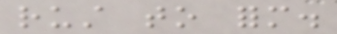rust to form.
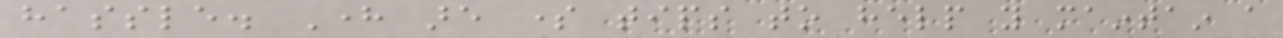hassle. Here are some tips to help you maintain a
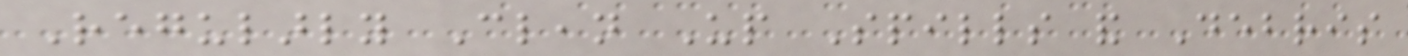Regularly Clean Up Spills and Debris
